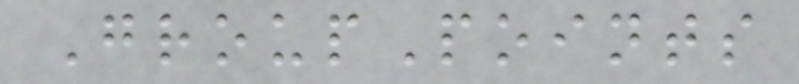GroupPoints
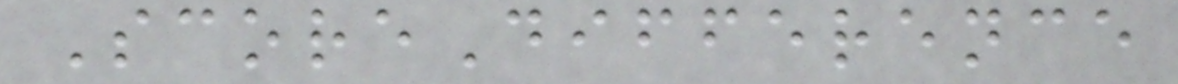ScoreDifference
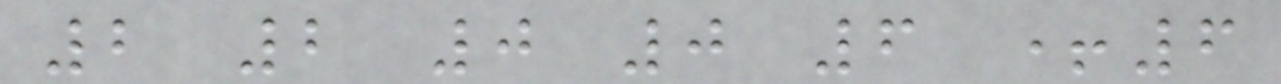2 2 0 0 6 +6
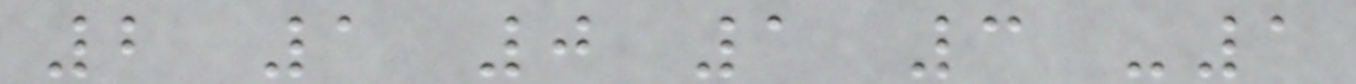2 1 0 1 3 -1
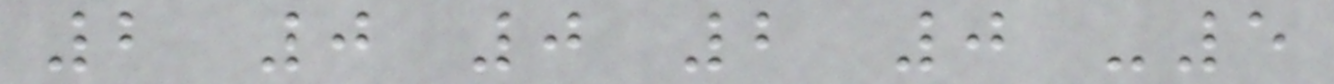2 0 0 2 0 -5
